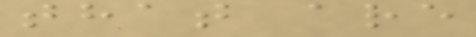that are
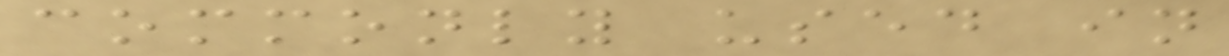commonly used in
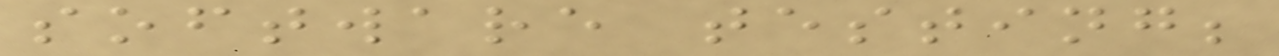software testing;
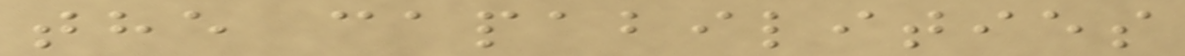the capabilities
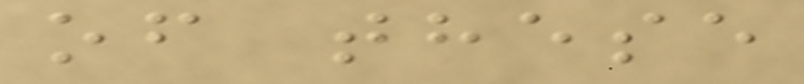of these
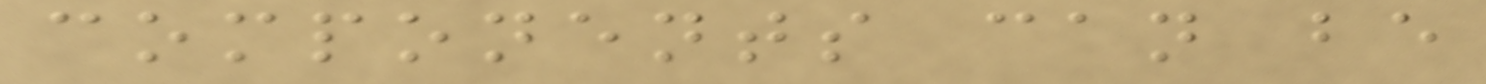components can be
